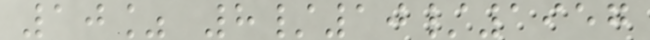10% 8/10/1957
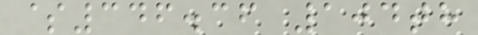$346.36 104th
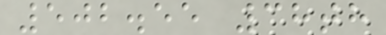502.55 38th
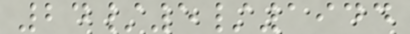24/5/1944
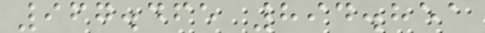967.465 894.851
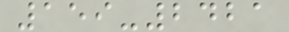159-2421
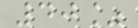40%
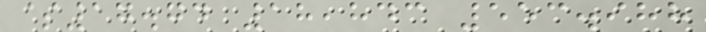$17.74 18,843 553.988
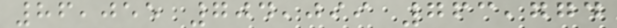86,055 704,099 763,774
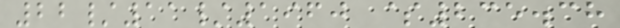22/11/1960 $235.38
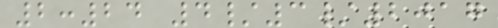2:24 4/3/2017
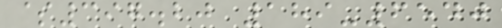$397.20 189-6540
